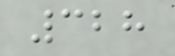328
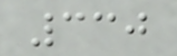330
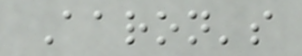Aaron's
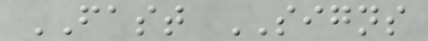FAST SIGNS
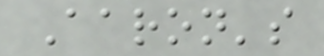Aaron's
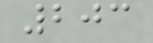203
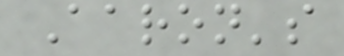Aaron's
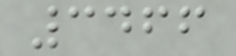3466
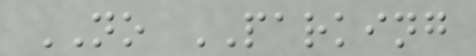NO PARKING
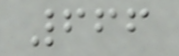666
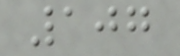107
